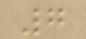7
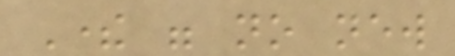There were no new
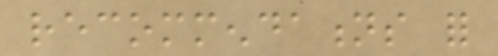recommendations for
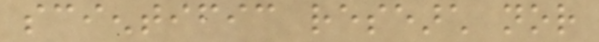scientific research nor
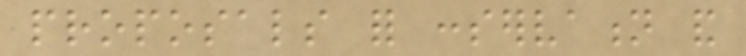proposals for conservation and
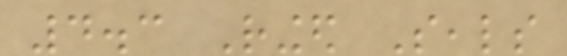4.3 Ringed Seals
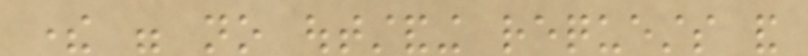there were no outstanding requests and
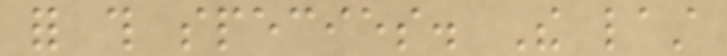for this species. The last
